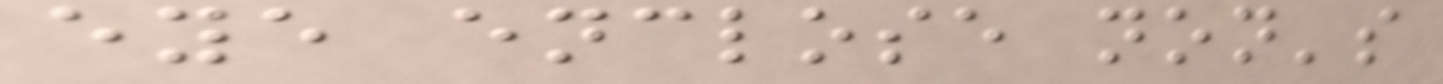eye enclose non's
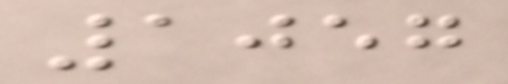1057
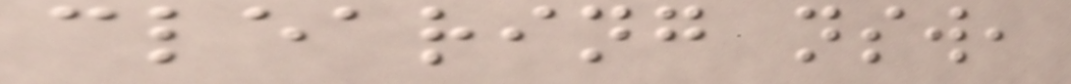clearing nsw,
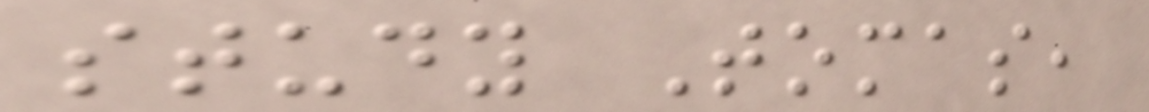study Tomas,
